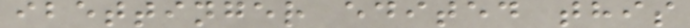ibettinger edited this
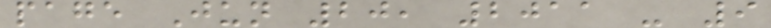page Jun 20, 2011 - 9
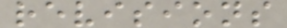revisions
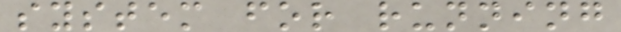system for running
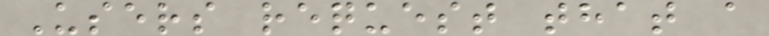Users request that a
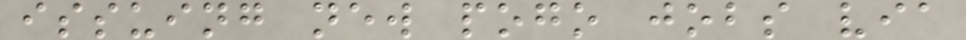issuing new pogo jobs via
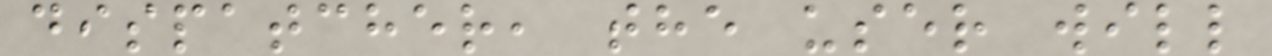dispatcher, the user will
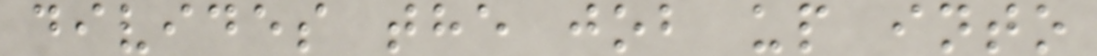divides the job up into
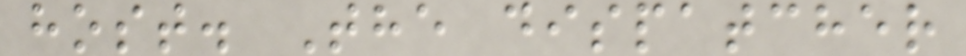host. The dispatcher
